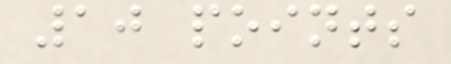10 points
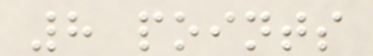8 points
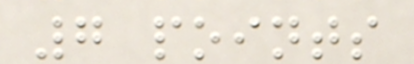7 points
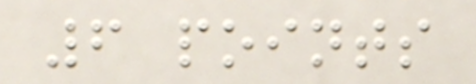6 points
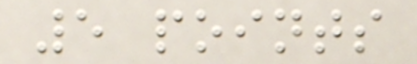5 points
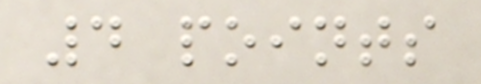4 points
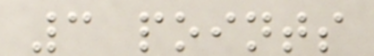3 points
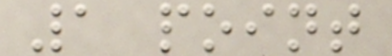1 point
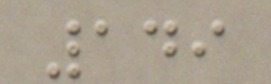149
